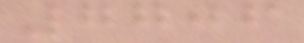7706
